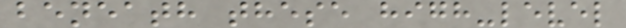beneath these high-level
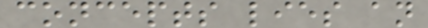concepts lies an
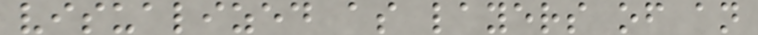visualized as layers of an
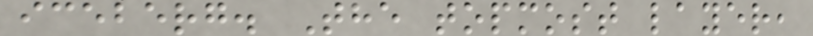iceberg. The topmost layer,
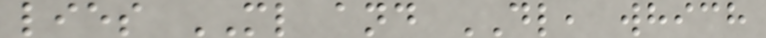lies ML and DL, which
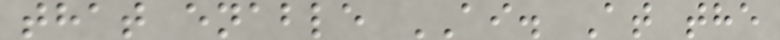that enable AI. At the
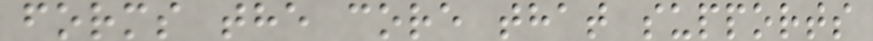forms the core that supports
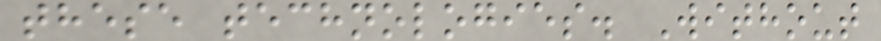these technologies. Without
